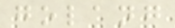golang
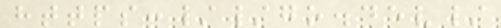https://go.dev/
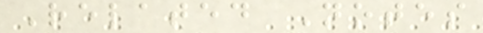Related Notes
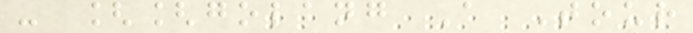- [[golang A Tour
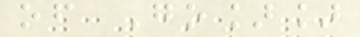of Go]]
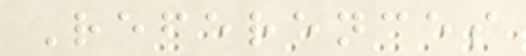References
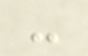-
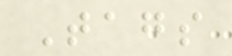Tags
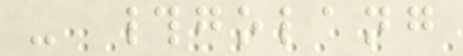- #golang
